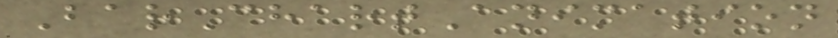BarChartAnimation
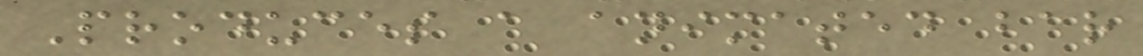Produces a animated bar
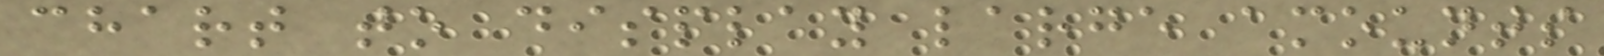chart to display large amounts
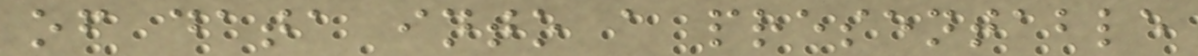of data into a presentable
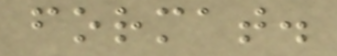format.
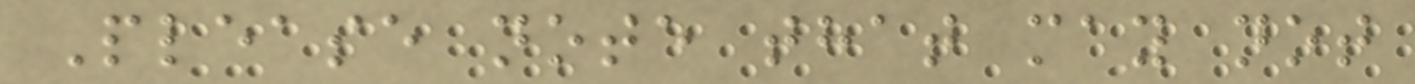Please note that may not
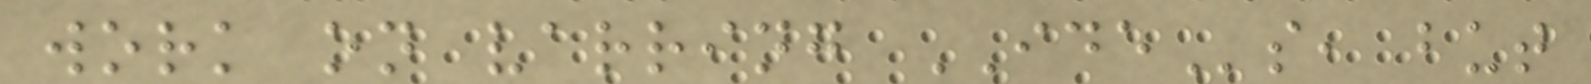work on varring IDEs, but
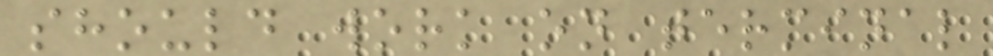should work on terminal
